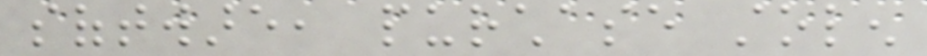software, purchase stolen
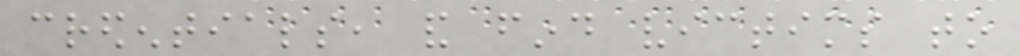credentials, and find victims to
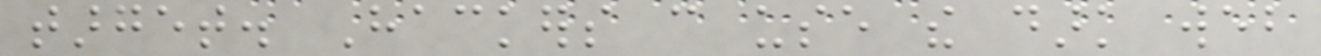target. Hackers can use the dark web
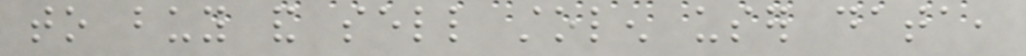to buy and sell stolen user data,
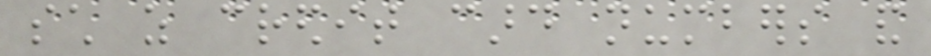such as credit card numbers and
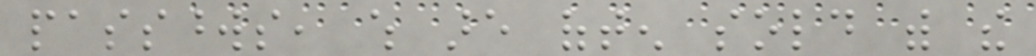passwords, which are often sold with the
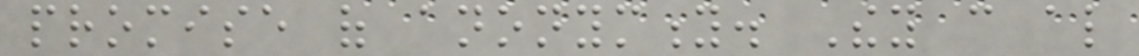promise of anonymity. They can also
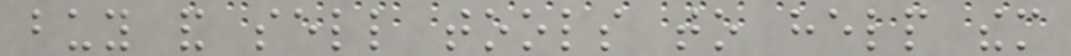buy and sell tools to help them
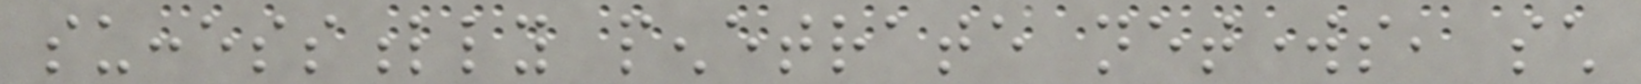successfully penetrate networks, such
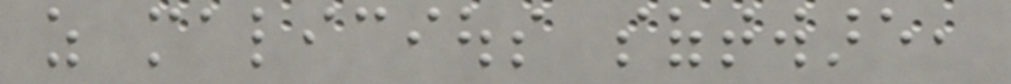as malicious software,
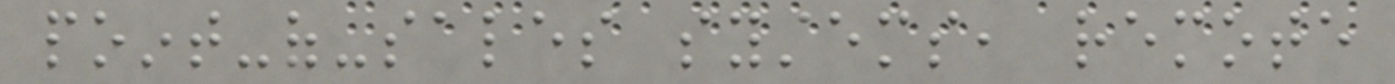point-of-sales systems, remote
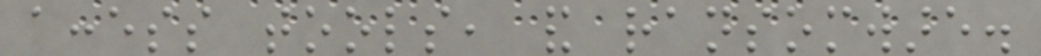access tools, and ransomware.
